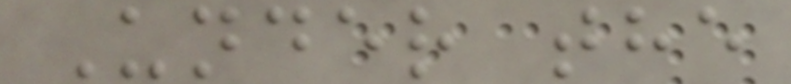Under the
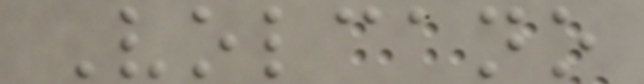Volcano
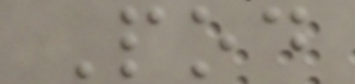Pod
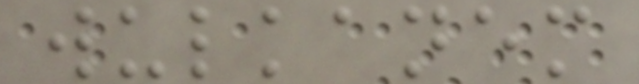wulkanem
